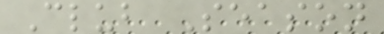Club Season
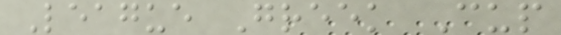League Greek Cup
